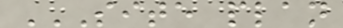SITE PLAN
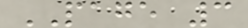PAGE 3
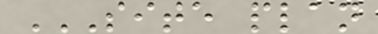SITE PLAN
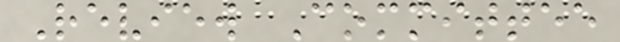Review Committee
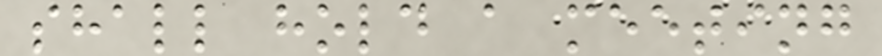shall hold a meeting
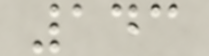143
